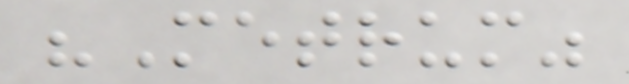"Metrum"
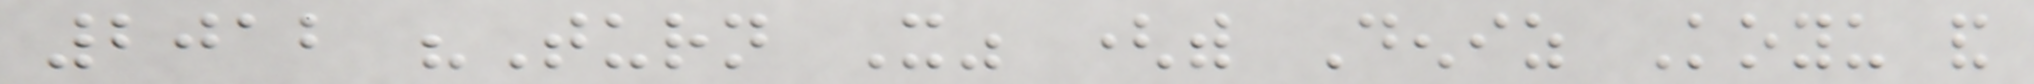2012 "Turn It" (with Deniz Koyu and
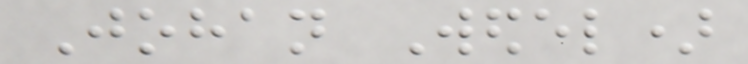Johan Wedel)
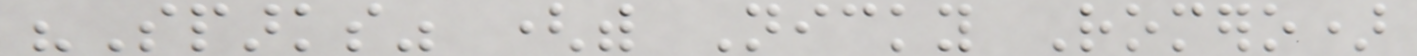"Sparks" (with Nicky Romero)
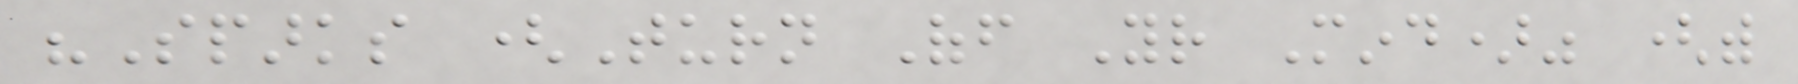"Sparks (Turn Off Your Mind)" (with
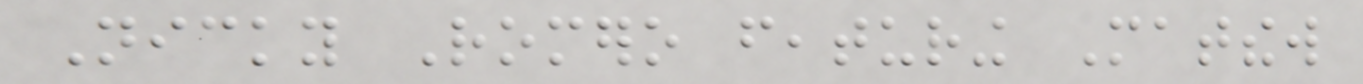Nicky Romero featuring Matthew
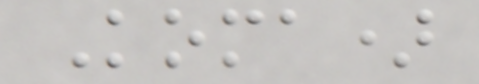Koma)
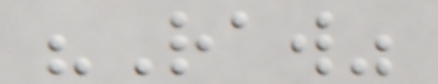"Raw"
